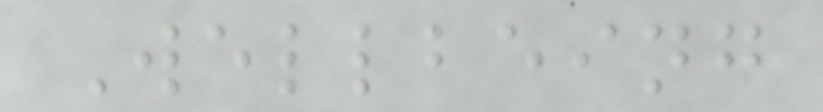Wellbeing
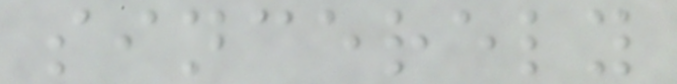sincerely
